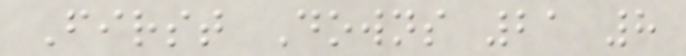First Downs 21 8
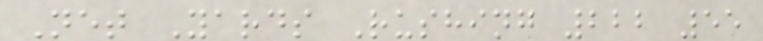Net Yards Rushing 222 55
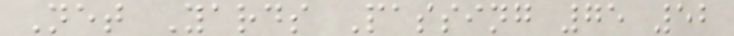Net Yards Passing 75 52
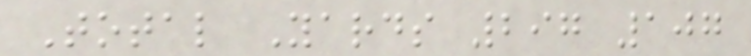Total Yards 297 107
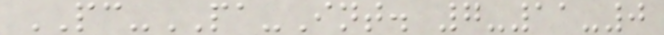PC-PA-Int. 7-11-0
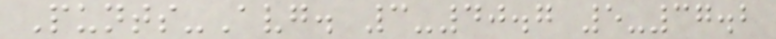Punts-Avg. 3-40.7 5-37.2
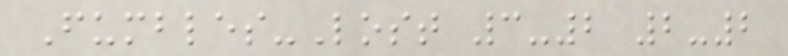Fumbles-Lost 3-2 2-2
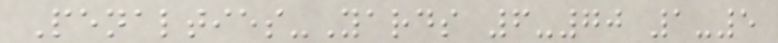Penalties-Yards 6-70 1-5
